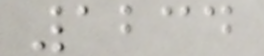1234
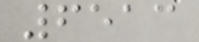6513
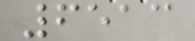6513
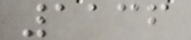1136
